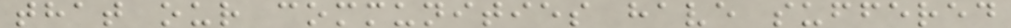that our communities have suffered
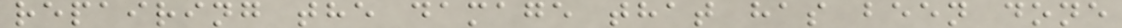repairing the damage that has been done
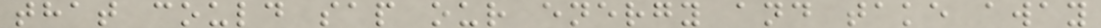that could sap our energy and take away
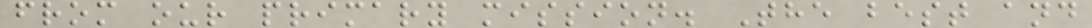from our primary mission. The best and
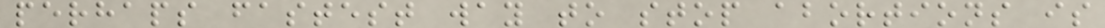perhaps fastest way to stop abortions is
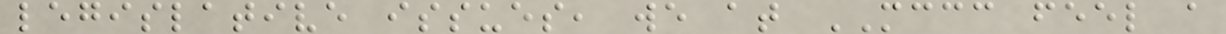legislative issues, we at MCCC feel a
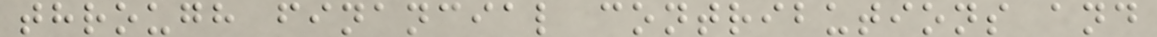through financial contributions and
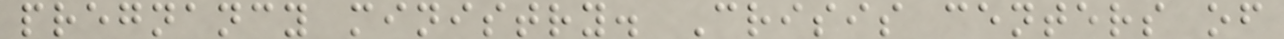pregnancy ministry. Crisis centers of
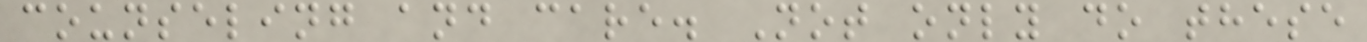counseling and care. Not only do these
